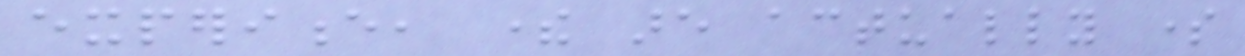experience, there are actually some
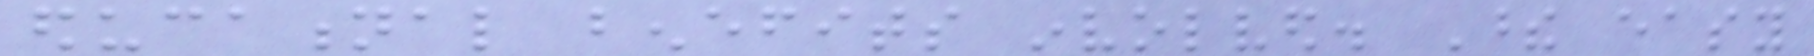educational benefits involved. These easy
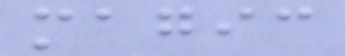magic
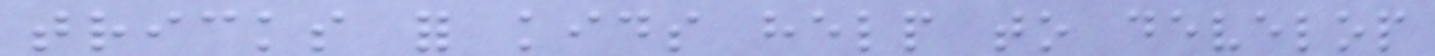tricks for kids help to develop
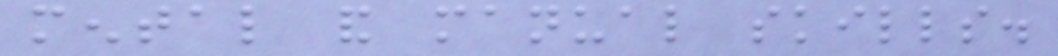mental and manual skills.
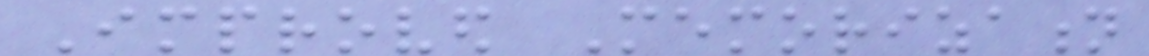Improved Memorization
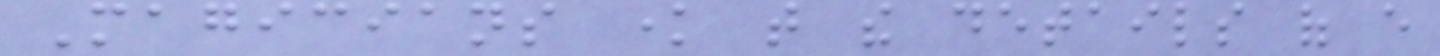Magicians know that the details of every
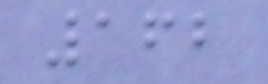162
